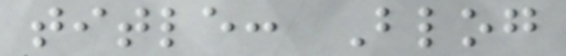title: Blog
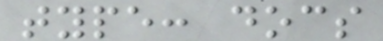type: docs
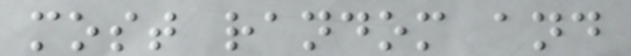most random and
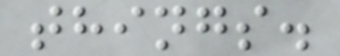things.
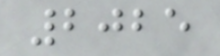2025
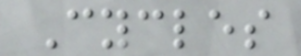Cycles
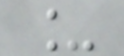_
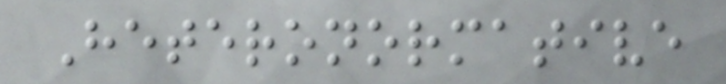Heteronormative
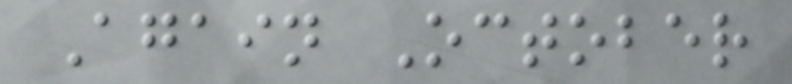Again October
